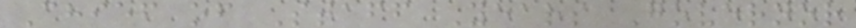Chief of Staff Years Governor
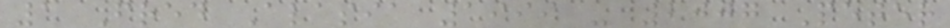1 Fred Alasia 1999 - 2007 Peter
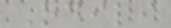Odili
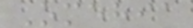Omehia
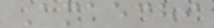Amaechi
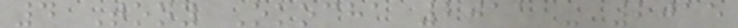4 Tony Okocha 2011 - 2015
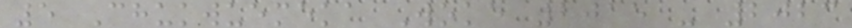5 Chukwuemeka Woke 2015 - 2023
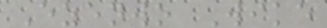Ezenwo Wike
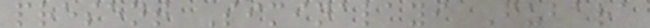present Siminalayi Fubara
